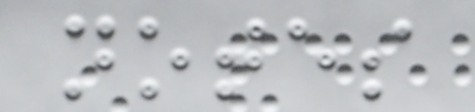notes
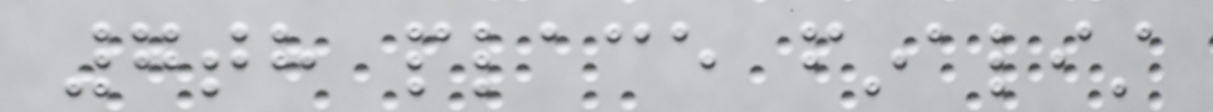7th place finalist
